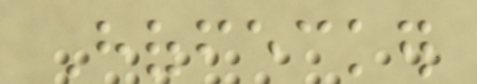Hoffecker
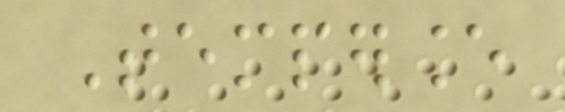Temperance
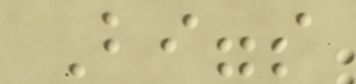Biggs
